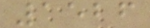1526
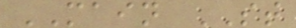MAIN ST
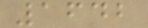1642
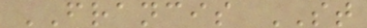FRANCIS ST
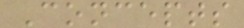Concepts
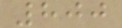800
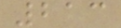213
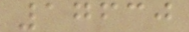17630
